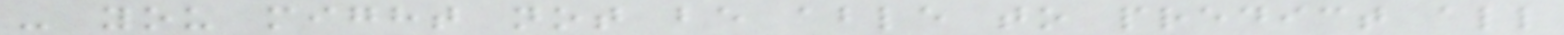- you might not be able to predict all
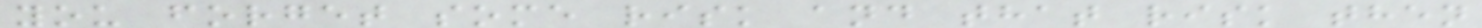you forget some risk and that risk then
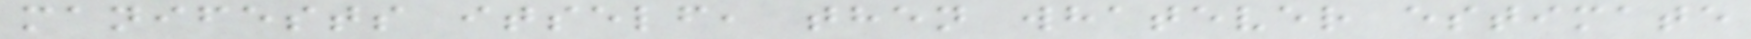manifests itself, then whatever estimate
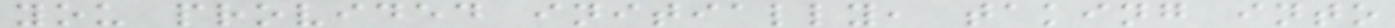you provided initially, taking into
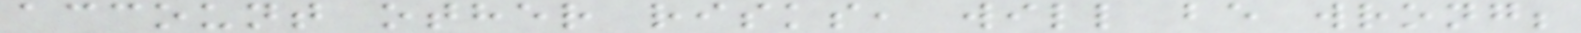account other risks, will be wrong;
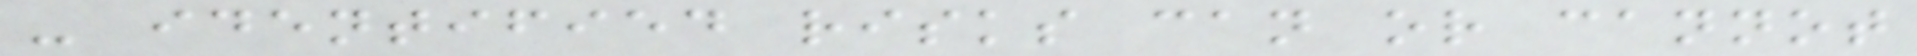- identified risks can or cannot
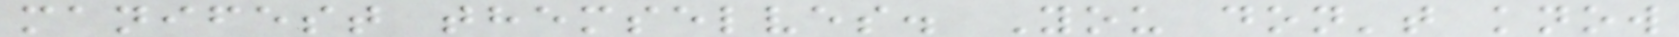manifest themselves. You don't know
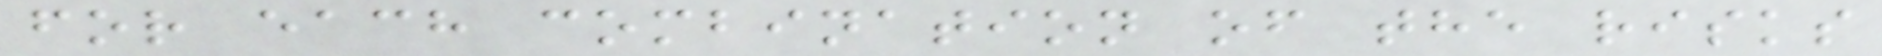for each combination of the risks
